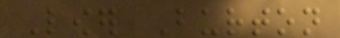Lower Burton
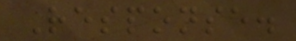Response.
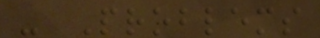- Problems
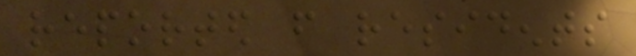reported from residents
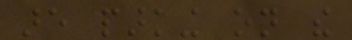are parking on the
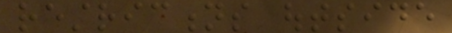restrictions outside
